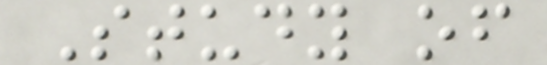Study of
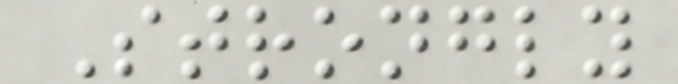Strongly
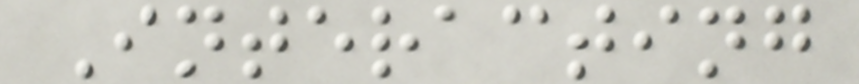Interacting
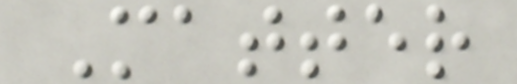Matter
